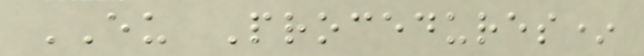EU Procedures*
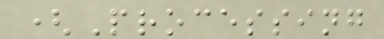(Processing
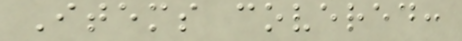Items covered:
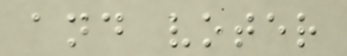and voter
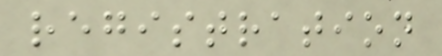registration
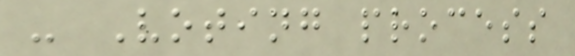- Voting process
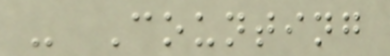- Counting
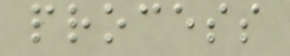process
